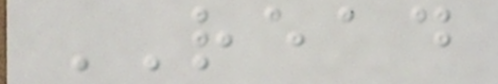READ
